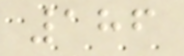186
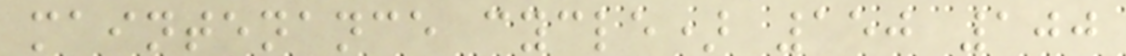maintenance cycle) 150 100
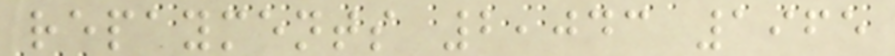repayments 2,043 1965
